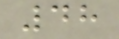48
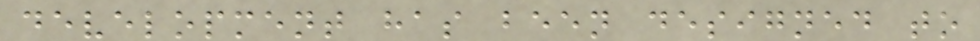development has been designed to
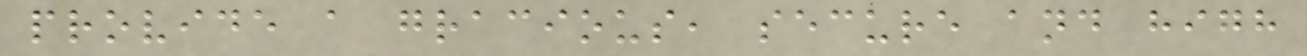provide a gracious, secure and high
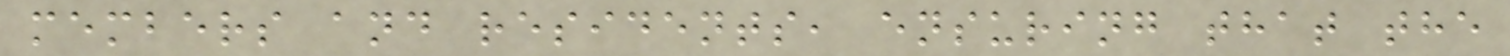members and residents, ensuring that the
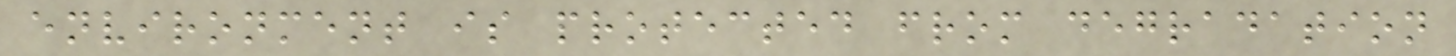environment is protected from degradation
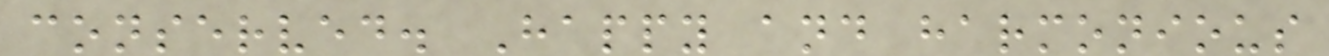conserved. Happy and harmonious
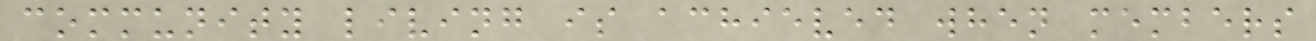community living is achieved when members
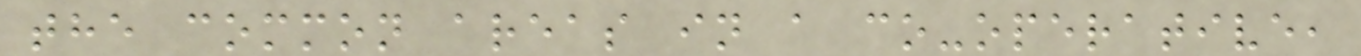the common areas in a co-operative,
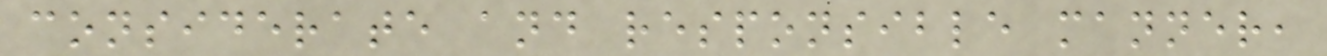considerate and responsible manner,
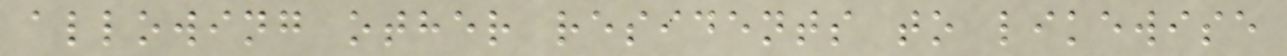allowing other residents to likewise
